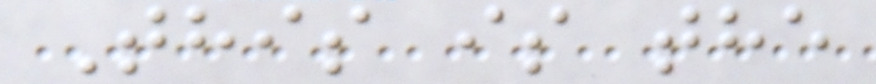This is the
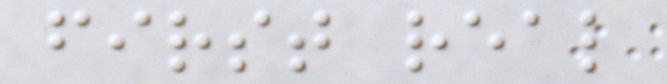first real
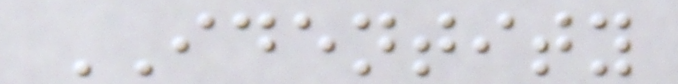IDENTITY
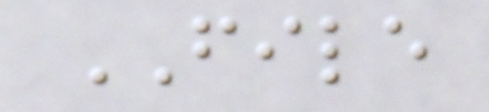FILE
